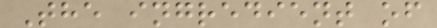The ingredient of
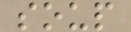soup
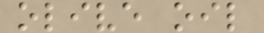olive oil
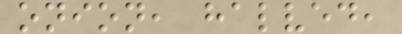onion, halved,
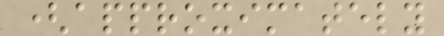(approximately
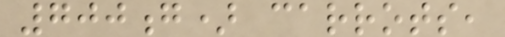700g) carrots,
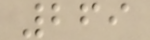269
